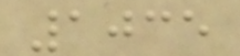1035
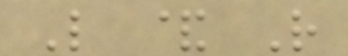L & R
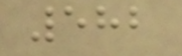582
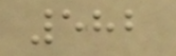582
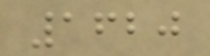1620
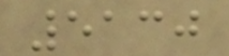5130
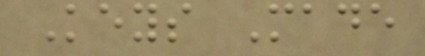Keys Made
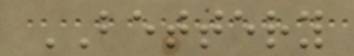BETTERY
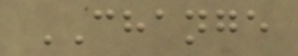CHANGE
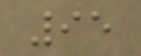95
